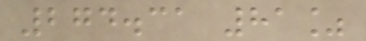274.31 81%
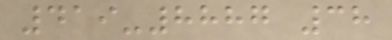419-8887 38
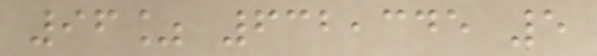96% 632,345 5
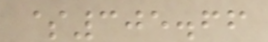$305.66
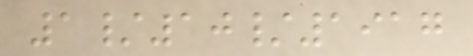1/10/1917
